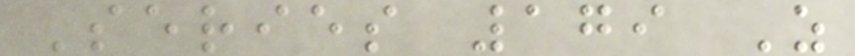Series 179 Z
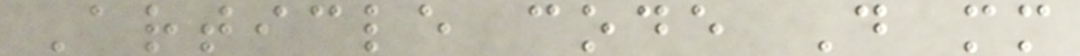Article code D mm
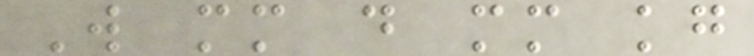W mm d mm kg
